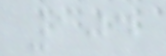104
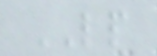LP
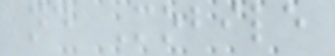nd Mobile
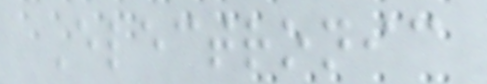Electronic
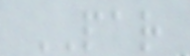PAR
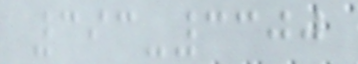393-3300
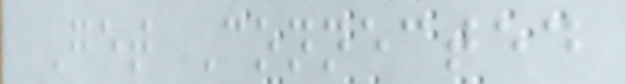Get Connected
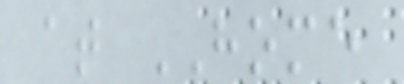at HOME
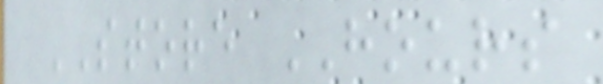STORE HOURS
